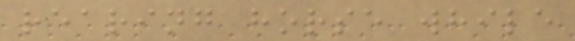rearing horse while
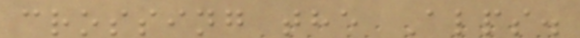crossing the Alps.
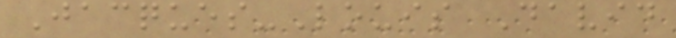Jacques-Louis David
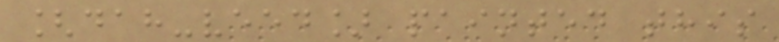[dah-veed] painted this
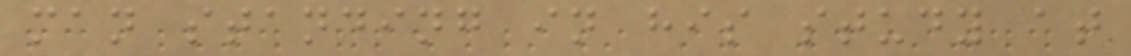man standing in his study at
